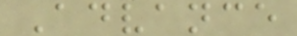Advance
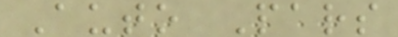Auto Pars
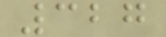327
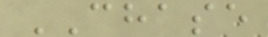CHASE
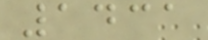1431
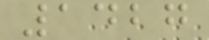1427
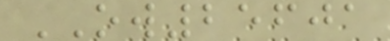OW25601
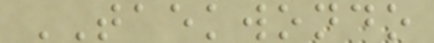TAEKWONDO
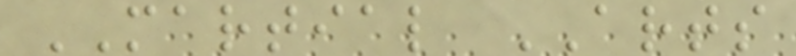MARTIAL ARTS
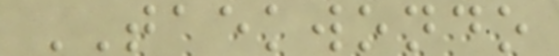TAEKWONDO
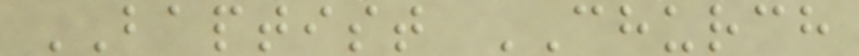BAPTIST CHURCH
